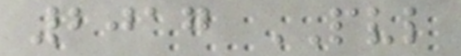2017 PVL
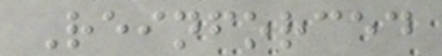Reinforced
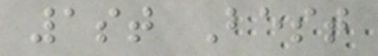1st Best
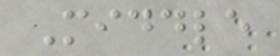Middle
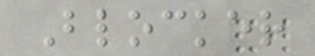Blocker
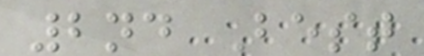2nd Best
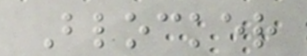Blocker
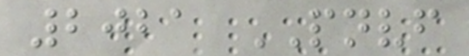2021 PNVF
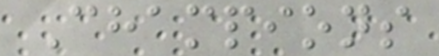Champions
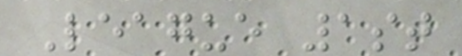League 1st
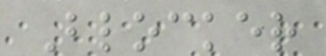Blocker
